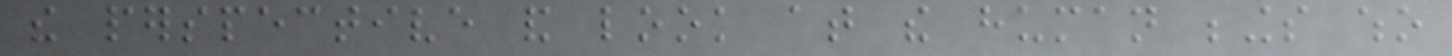the perspective and look at the human beings who
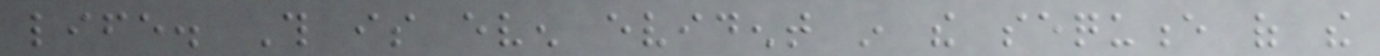life. This is even evident in the sequence of the
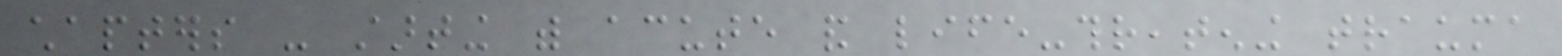chapters - starting with acute and life-threatening trauma
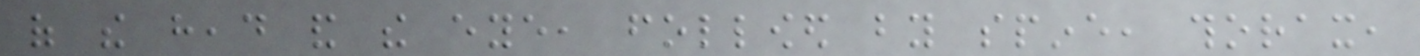of the head and the eye, followed by spine, thorax,
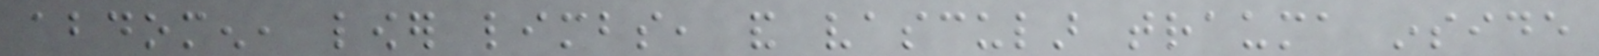abdomen, lower limbs, and vascular trauma inside
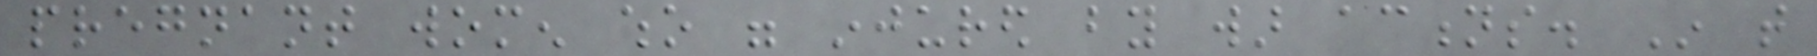pregnant women who were injured by war actions. In that
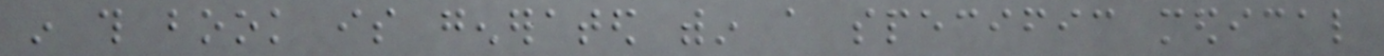in this book is generated within a specific medical
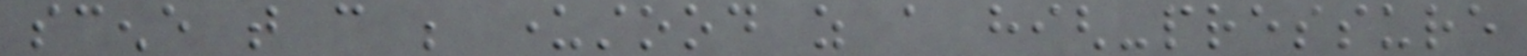scene that can be understood as a high-pressure
